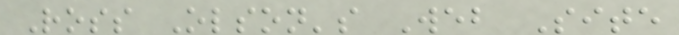Ross Olson's Web Site
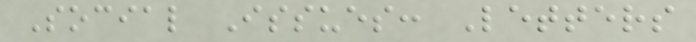Social Issues: Letters
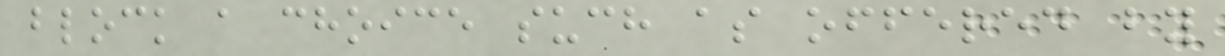block a choice such as offered by
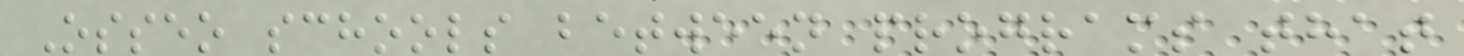Osseo schools between programs that
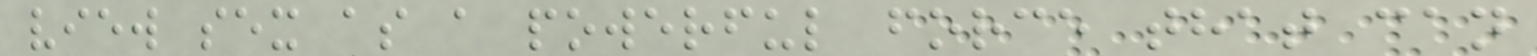view sex as a powerful force that can
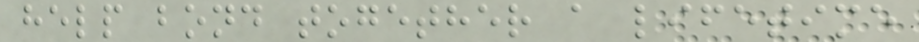help bond together a lifetime
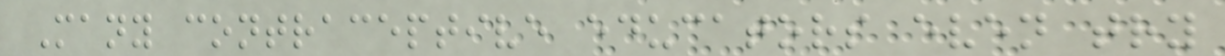Many contraceptive educators even try
